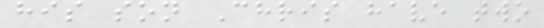his son Chris have two
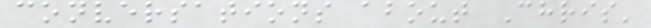conversations about Chris'
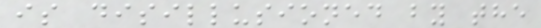is disillusioned by the
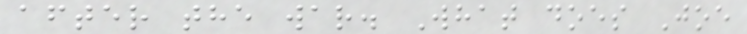after the war. What does Joe
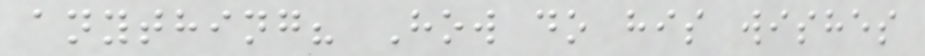anything? How do his wishes
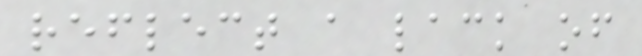reflect a lack of
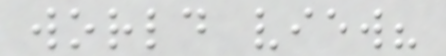world view?
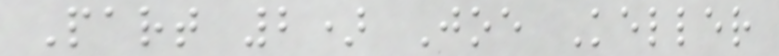Part 2) Joe Keller
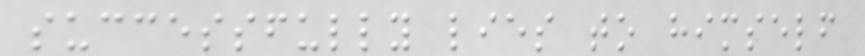successfully lies to himself
